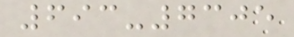693-7305
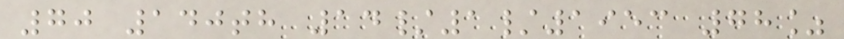70 140th 14/1/1953 78%
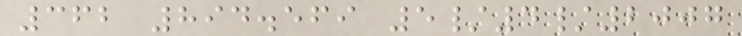362 894.569 5/4/2007
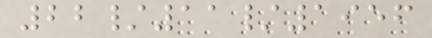22/11/1956
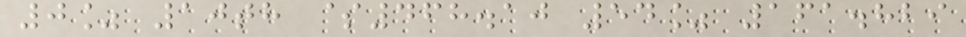0% 10th $468.10 54% 161.829
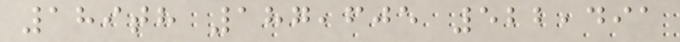189th 187,605 522,491
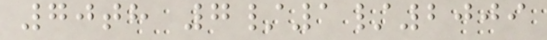70th 7/1/2009
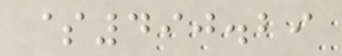$490.29
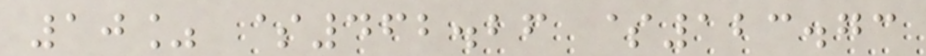10% $462.26 $123.73
